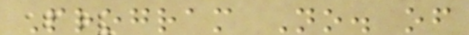Program No. of
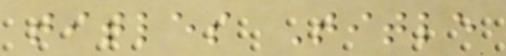titles Title
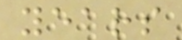years
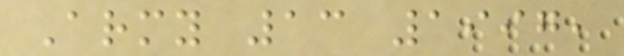Army 13 1997,
